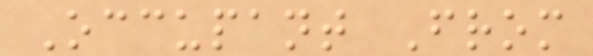Occupant From
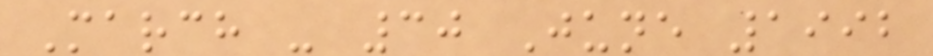March - 30 June 1992
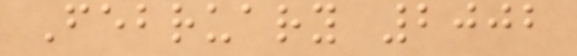February 2002
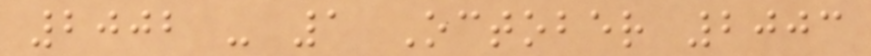2002 - 1 October 2003
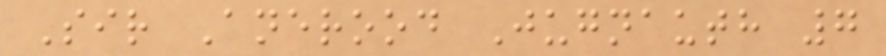Sir Anerood Jugnauth 7
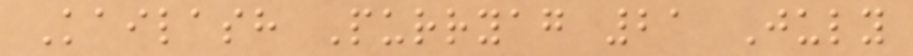Kailash Purryag 21 July
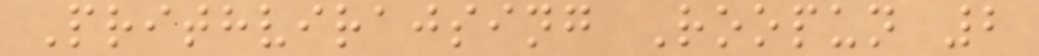Prithvirajsing Roopun 2
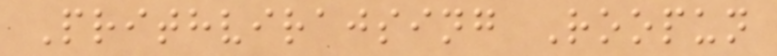Prithvirajsing Roopun
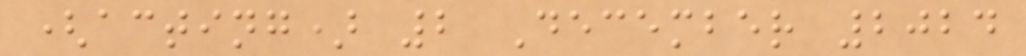(acting) 2 December 2024
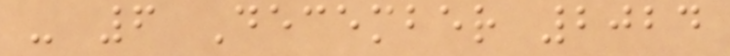- 6 December 2024
